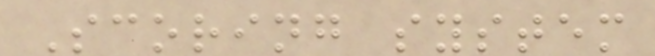Scoring system
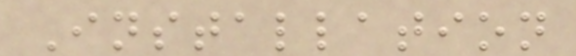Installation
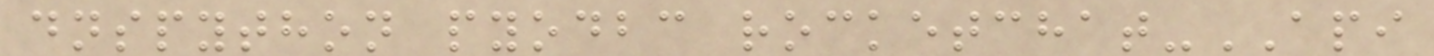dnspython pyodbc rocketchat-API
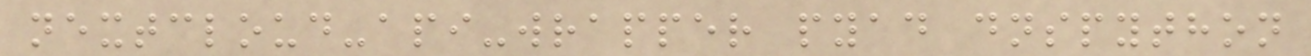nextcloud-api-wrapper pyad dnspython
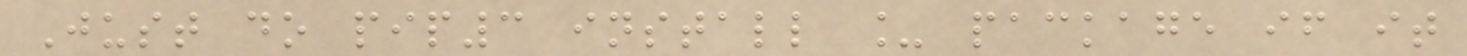Just do pip3 install _ package if it
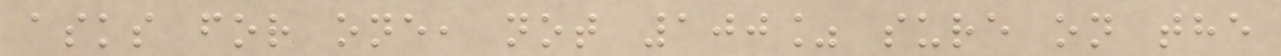asks for one, not 100% sure on the
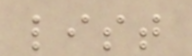list
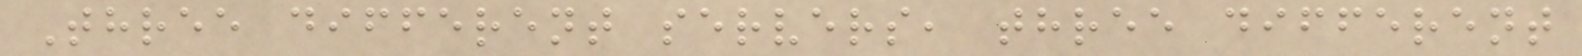Three different servers, three different
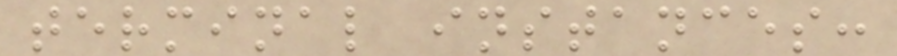terminal instances:
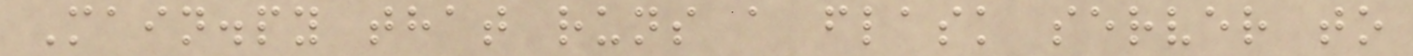Main.py that runs a flask server to
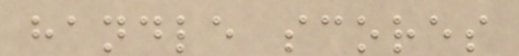handle scores
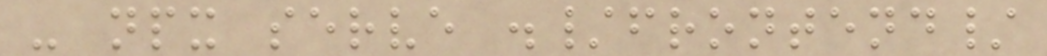- npx serve ./frontend/
